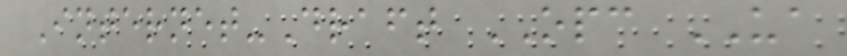Internet-Draft OPC UA
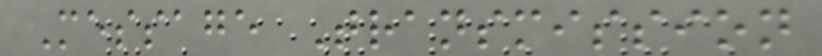Message Transmission
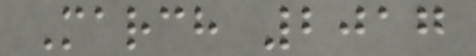March 2017
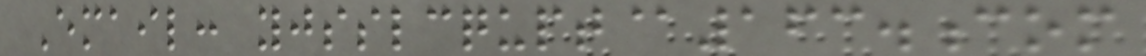Email: yjsslcqupt@163.com
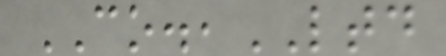CO.,LTD
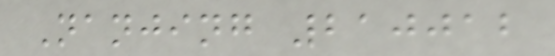Nanjing 210012
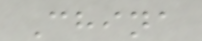China
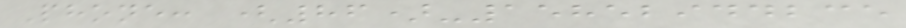Phone: (86)-15852944235
